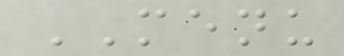MENU
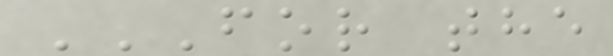FOR THE
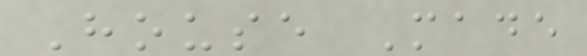House Made
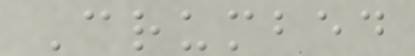Crumbed
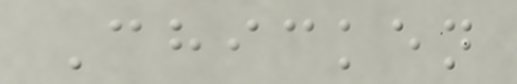Chicken
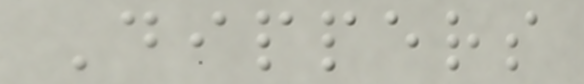Dippers
